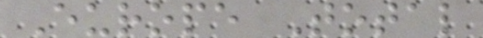Europe Total
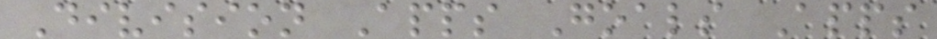Division Apps Goals Apps
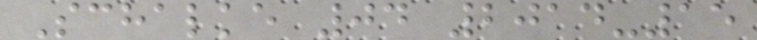Schalke 04 2014-15
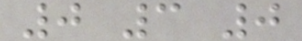0 3 0
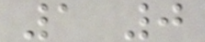1 0
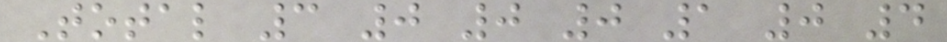Total 3 0 0 0 1 0 4
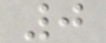0
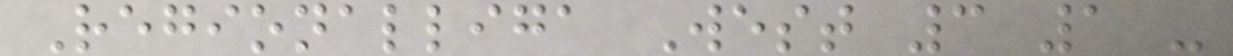Regionalliga West 3 1 -
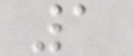1
